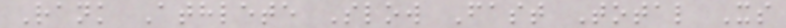Rank Athlete Slow Fast Total Xs
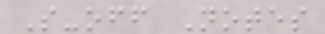S-off Notes
